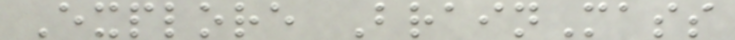Explore BrainMass
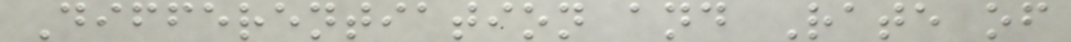Differentiation and Rate of
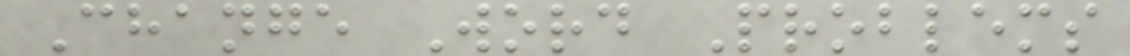Change Word Problems
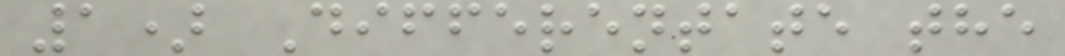1) Differentate the
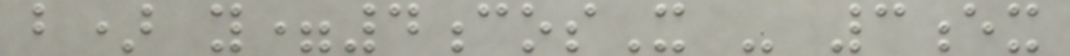b) y=4cosX - 3ex
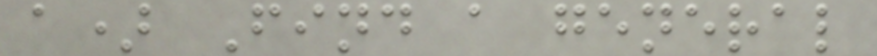a) Find a general
